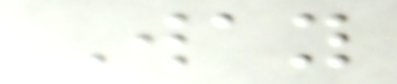Way
